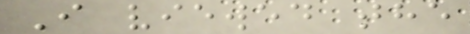I viewed the
